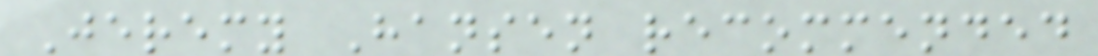Jeremy Hansen recommended
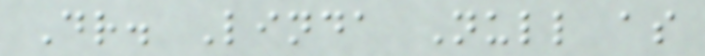Dr. Linda Null as
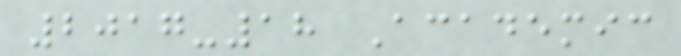2017-18 Academic
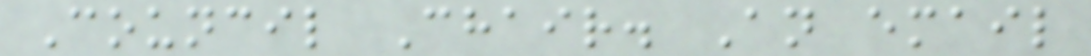Council Chair. An email
